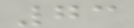73
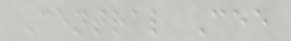Central Cee
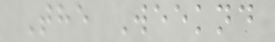The Weeknd
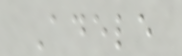Adele
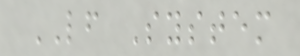LF System
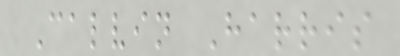Calvin Harris
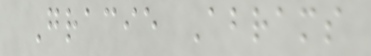Gracie Abrams
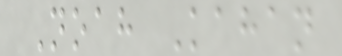Noah Kahan
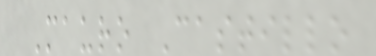Mauro Castillo
